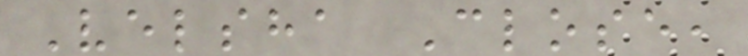Velsha Close,
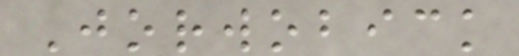Jorwobick
